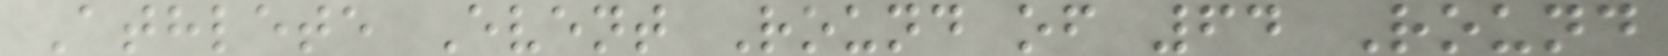Athlete Event Round of 64 Round
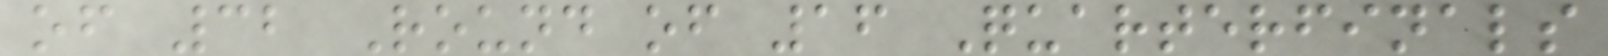of 32 Round of 16 Quarterfinals
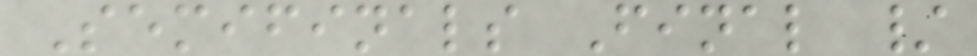Semifinals Final /
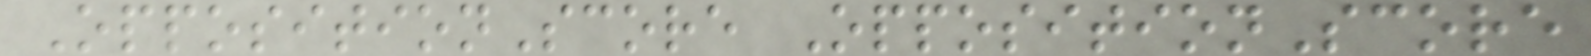OppositionScore OppositionScore
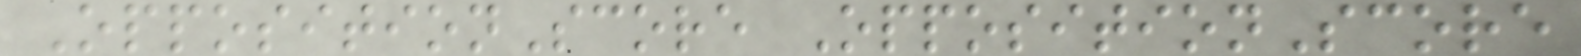OppositionScore OppositionScore
